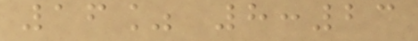16% 8:23
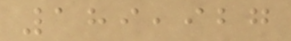189,927
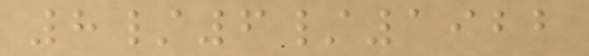8/6/1922
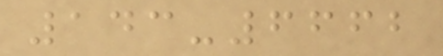143-6662
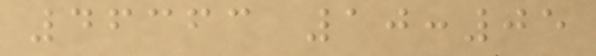46363 10:05
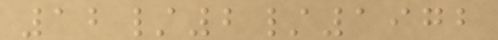12/2/1972
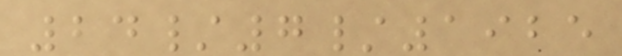24/7/1925
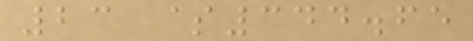23 $344.65
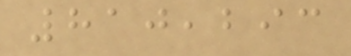810,293
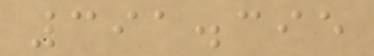391.395
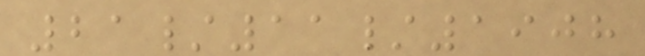21/11/1908
